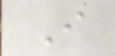I
